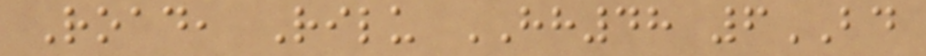Road, Rilu HH48 6BD
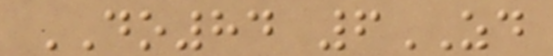DO84 6ZD
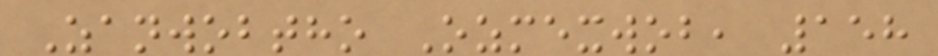Zanwobtho Ozmexwob, 158
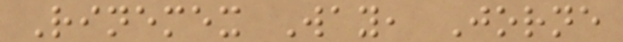Rinemex Way, Jorne
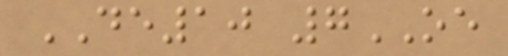DE10 7OE
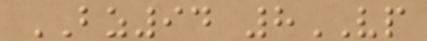BZ94 8VP
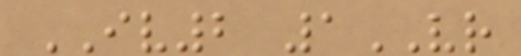IV2 1VR
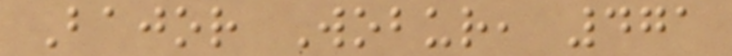Bajor Wobur, 471
